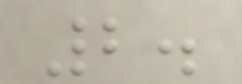2.
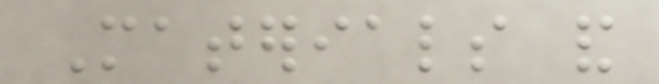Materials and
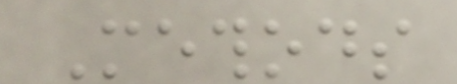Methods
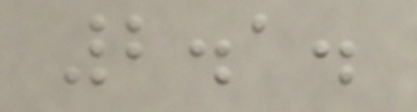2.1.
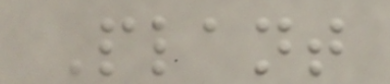Plant
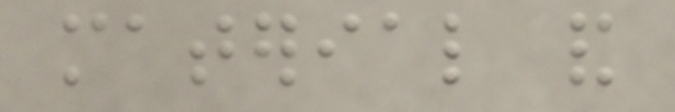material and
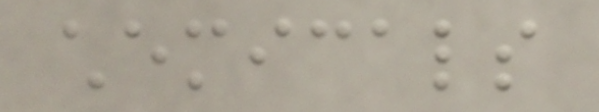chemicals
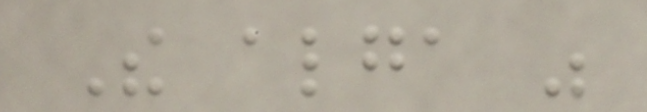The alga was
